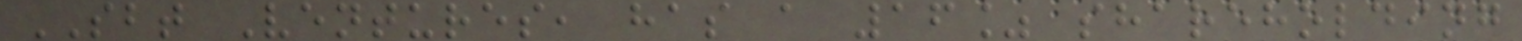SBT Ventures, has a 16% shareholding
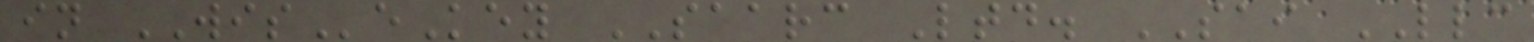in WISeKey SAARC Ltd. SAI LLC
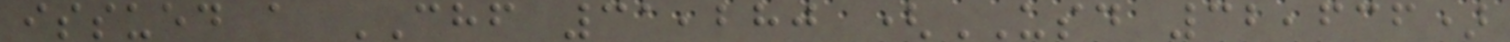issued a CHF 31,280 (USD 32,636)
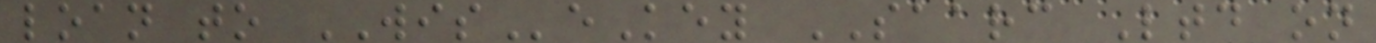loan to WISeKey SAARC Ltd on
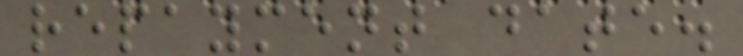repayment date.
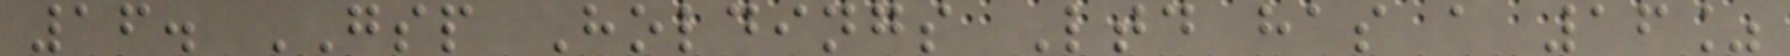16. GSP Holdings Ltd has a 16%
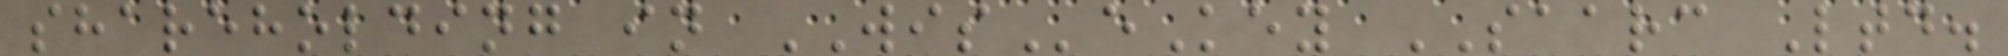shareholding in WISeKey SAARC Ltd.
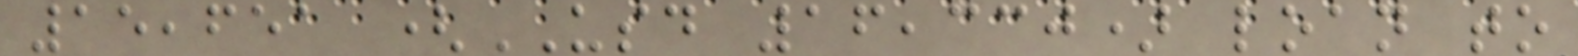15,651 (USD 16,330) loan to
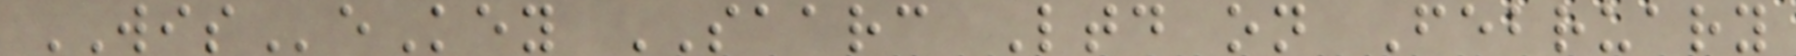WISeKey SAARC Ltd on February
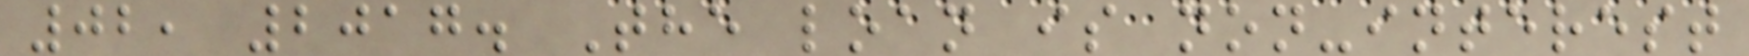02, 2017. The loan is non-interest
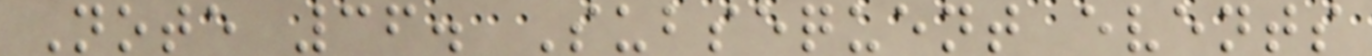Note 36. Subsequent events
